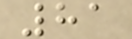81
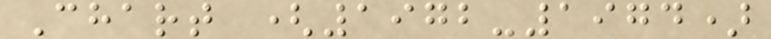Chart (1972-1974)
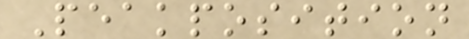Peakposition
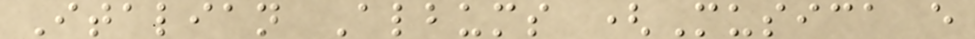Italian Albums (Musica e
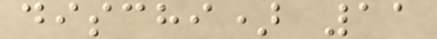dischi) 11
